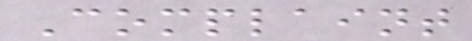Complaint
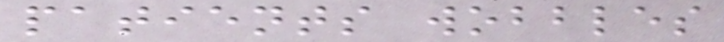patients wobbles
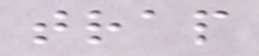trap
